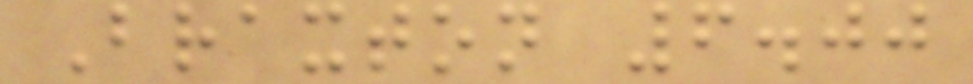Braxton 6.00
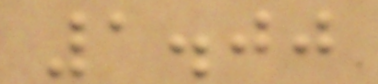1.00
